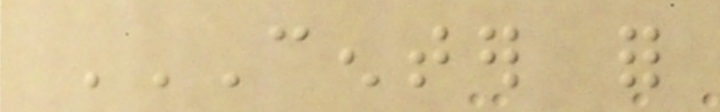CENTER FOR
